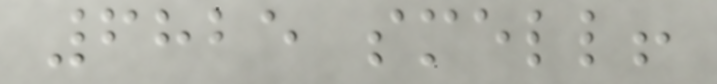6825 smell!
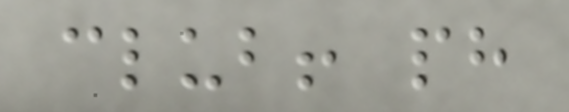club! ph
